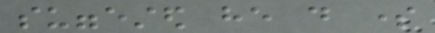suggested he do some
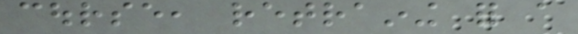course, retraining for a
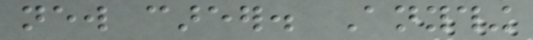new career. Anything
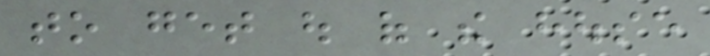to get out of the house
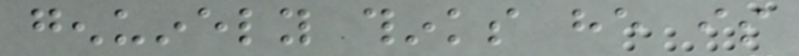genuinely thinks he is
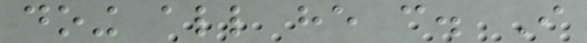doing all he can. I
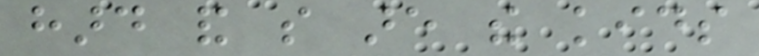hard and so are the kids
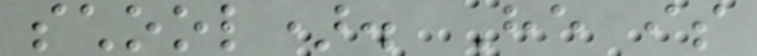school). He is
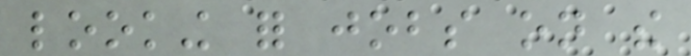looking for jobs on the
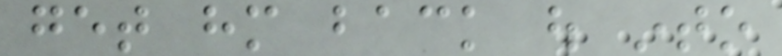get him back out into
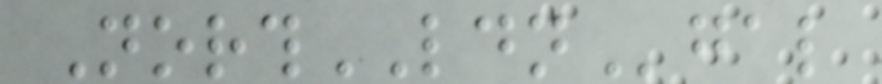NorthLDNgal
